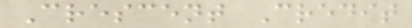Crescent Credit
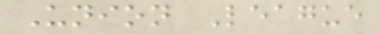Union League
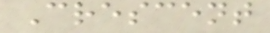Crescent
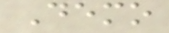Demo
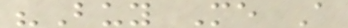"Buy Me A
